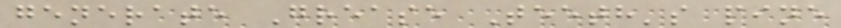generate Grease Teeth's pine
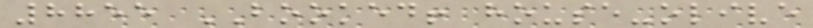8855 BOOKED! house-olive
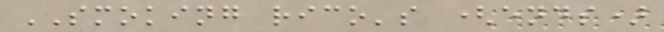SMOKING rico's (ends)
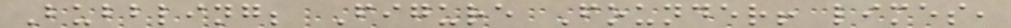Bubbling; Figure Founder! limes,
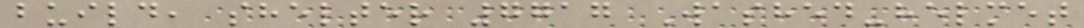build, shelter 7717 Washed-helmet
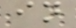in
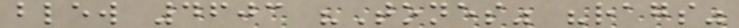blew 4603 "Tones" "rags"
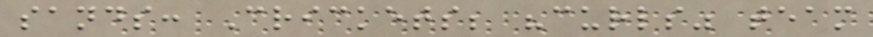sands: Crickets; "curls" team
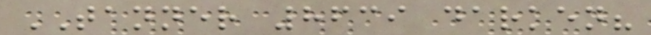TANNER 8639 darken?
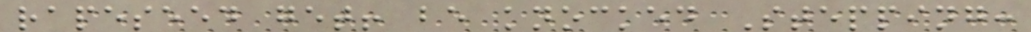rapeseed get! be knocked Stepping:
